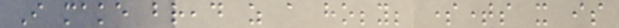I make bread as a hobby; sometimes it is
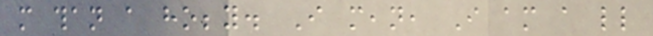more than a hobby. I mean, I am a little
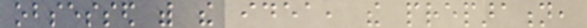obsessed with the idea, the preparation,
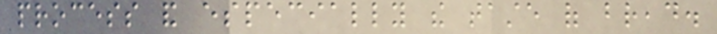process and especially the taste of bread.
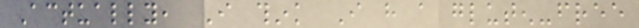Actually, I think I have a gluten-free
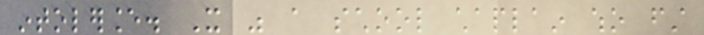intolerance. It was a school chaplain who first
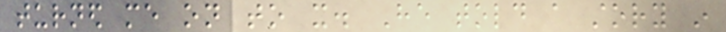turned me on to it. He told a story in
